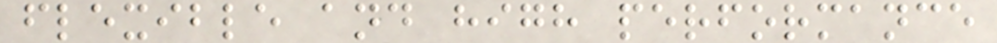flexible and high performance
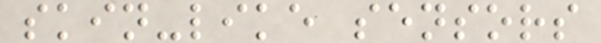skin-like sensors
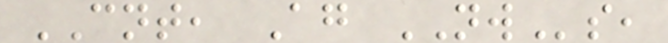CNT, Ag NWs,
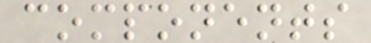components
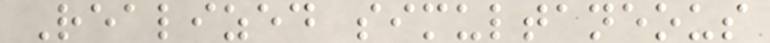Realized simultaneous
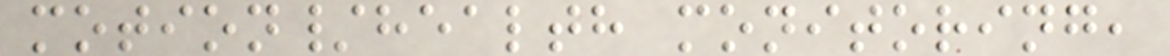motion/health monitoring,
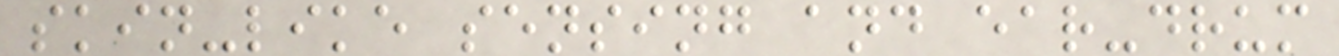skin-like sensing and ear-drum
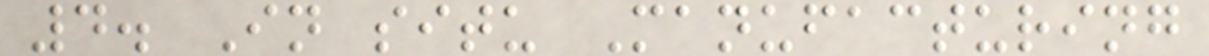4. In situ Manufacturing
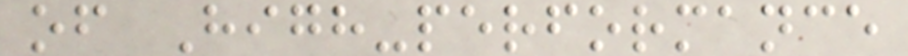of High-performance
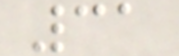31
